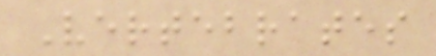Vertebrates
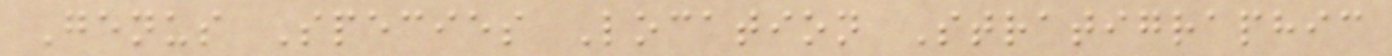Genus Species Location Stratigraphic
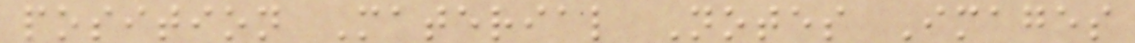position Material Notes Images
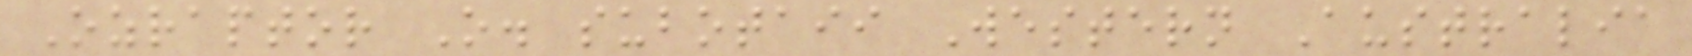Ozraptor O. subotaii Western Australia
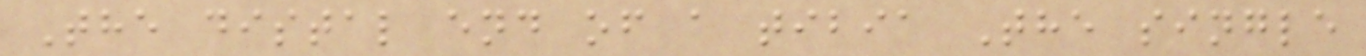The distal end of a tibia The single
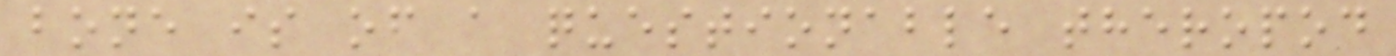bone is of a questionable theropod
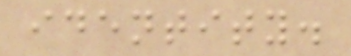identity.
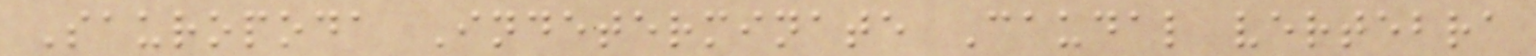Sauropoda Indeterminate Caudal vertebra
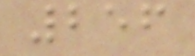256
